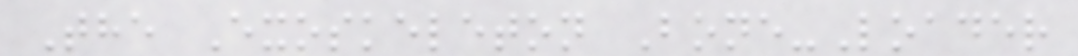The Exoskeleton Bone-Loader
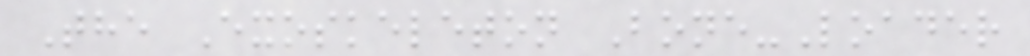The Exoskeleton Bone-Loader
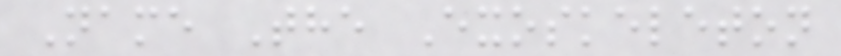Name The Exoskeleton
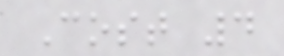Cost 4
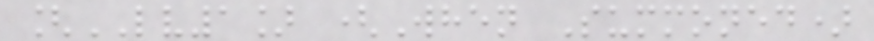[LV1] (When Summoned)
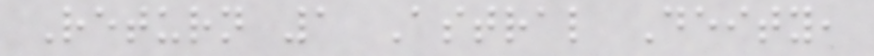Return 1 Astral Deity,
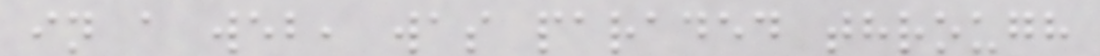in a web, was paraded through
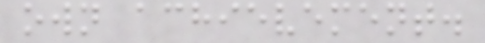own achievement.
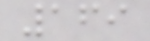169
